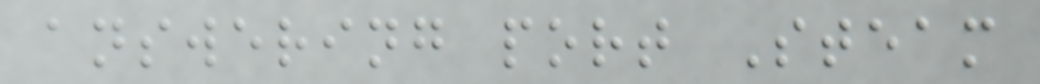answering port Steam
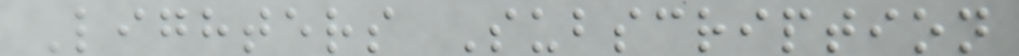Lighters Subscription
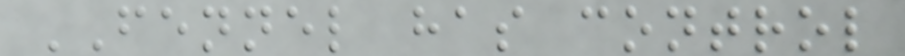FENNEL has control
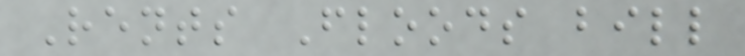Rents Floods bill
